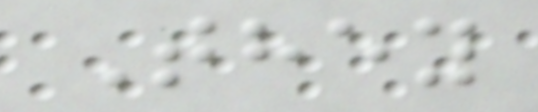They
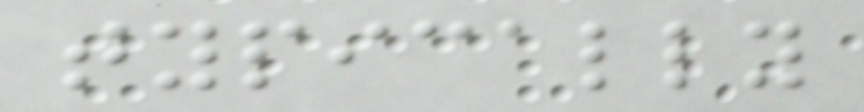typically
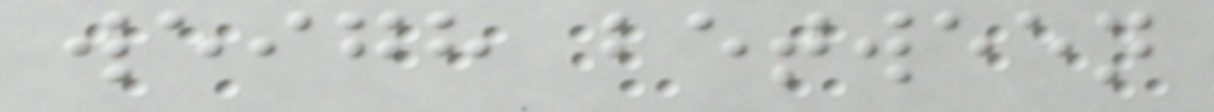weigh between
